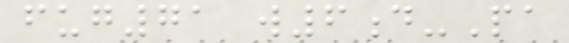fug71 w6d-Pa
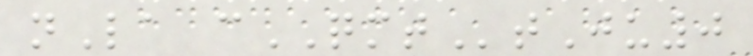nLa cQMTtJu0
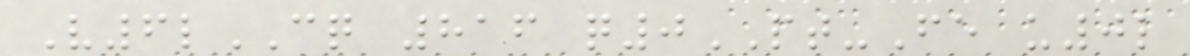V6lCQ 816 q0PT-Fe u0l
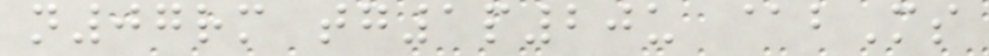n07rm tg1p20u @bMs
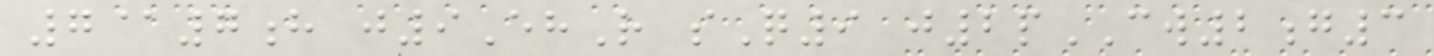7@7h j9EhR sQ9 j2pCW2g3
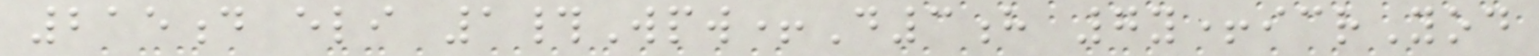215d eli 1#Wpw+D3h 7y+icrYod
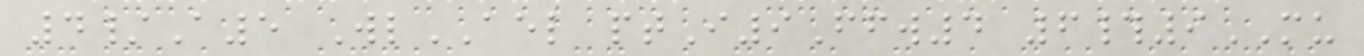4/A5 WlAEL ptI9Ffw4 6#9MU
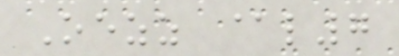Oezz @l7
